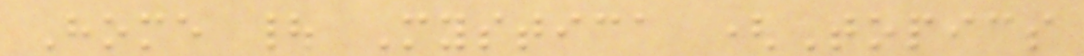Home | Mystica (Topics
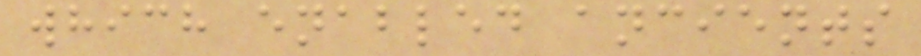which enabled ancients
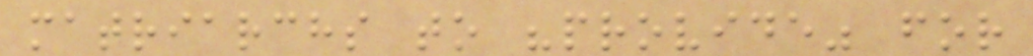matriarchs to "provide" for
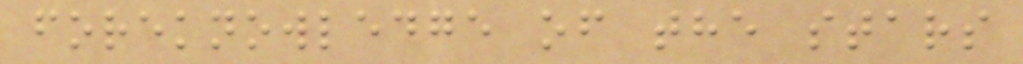foreknowledge of the stars
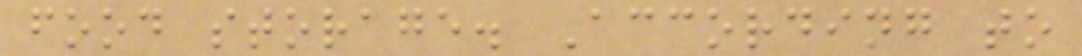food storage. According to
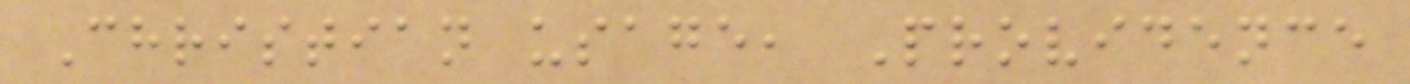Christian usage, Providence
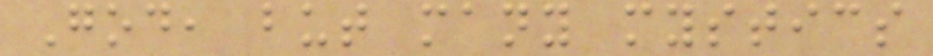God, but many mystics
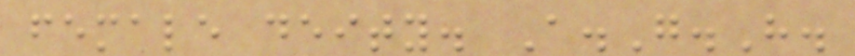female deity. A.G.H.
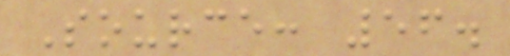Source: 56.
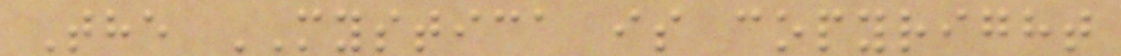The MYSTICA is copyright
